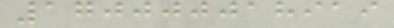170000018919
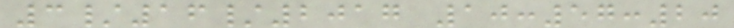3/16/2017 10:57:20
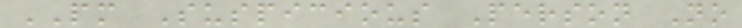PM Suspicious Person No
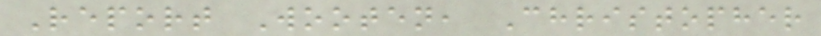Report Wooten, Christopher
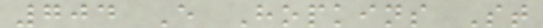704 E Hopkins St
